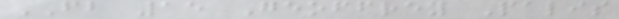FB 15 Geoffrey Palis
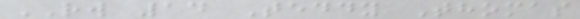RW 14 Teddy Thomas
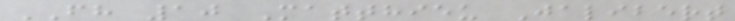FH 10 Matthieu Jalibert
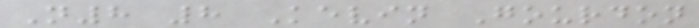N8 8 Kevin Gourdon
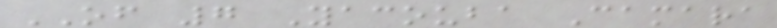OF 7 Yacouba Camara
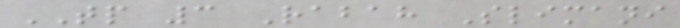TP 3 Rabah Slimani
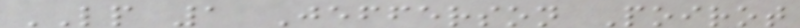LP 1 Jefferson Poirot
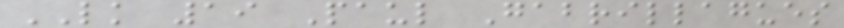LK 19 Paul Gabrillagues
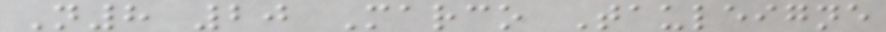N8 20 Marco Tauleigne
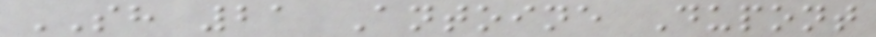SH 21 Antoine Dupont
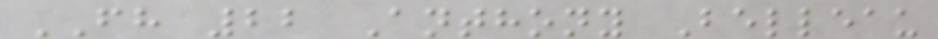FH 22 Anthony Belleau
